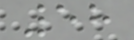58
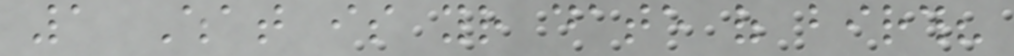1 What is your date of birth?
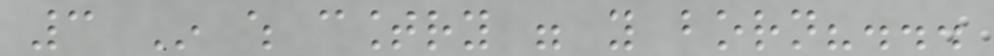3 In which country were you born?...
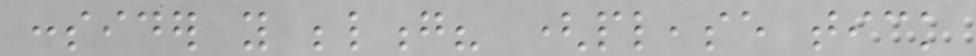consider you belong? (please tick
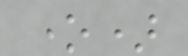one)
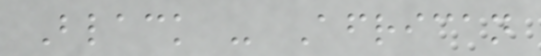Black - African
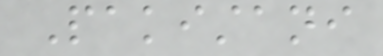Pakistani
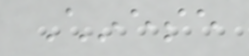Chinese
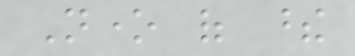None of these
